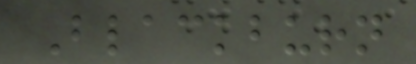Blackburn
